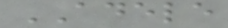ADELE
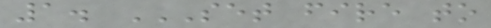1. SET FIRE TO
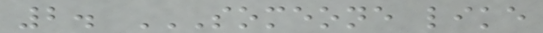2. SOMEONE LIKE
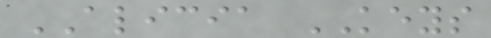ALICIA KEYS
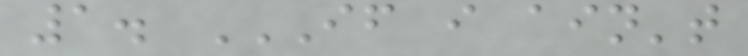1. IF I AIN'T
